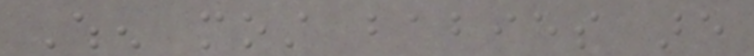When most babies are
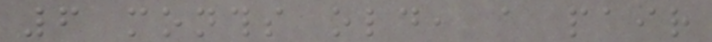6 months old, a pair
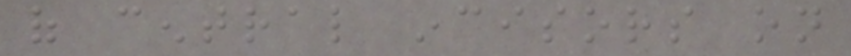of central incisors on
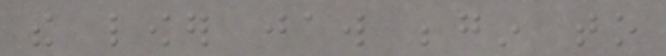the lower jaw begin to
